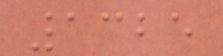1325
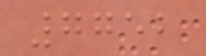7752
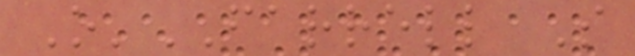O'FARRELL S
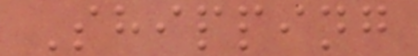Shipping
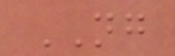NG
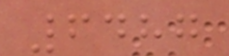6487
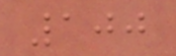100
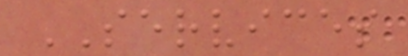SERVICES
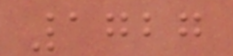1727
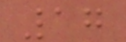17
